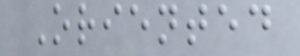Oriented
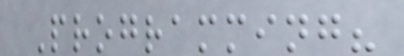Programming?
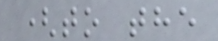(to the
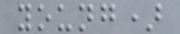young)
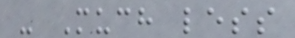- Much less
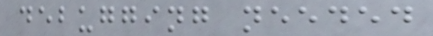debugging needed
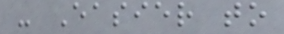- Easier to
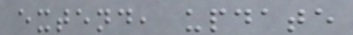extend, update
